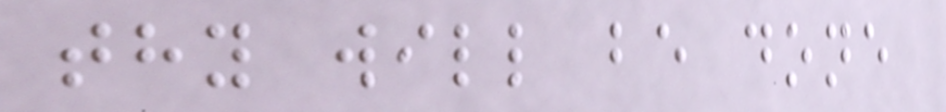thy will be done
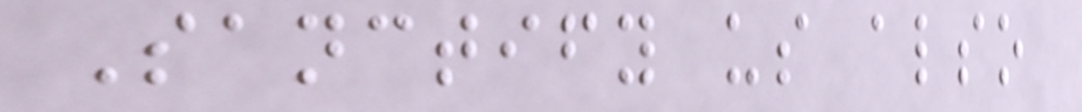Sanctify us also
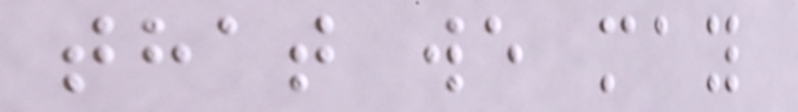that we may
